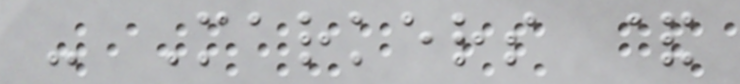- Markers &
